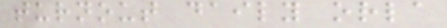turnout daily orla
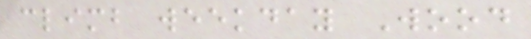climb weekday Wood
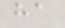ha
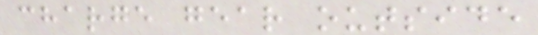charge gear outside
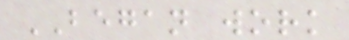BEGAN work
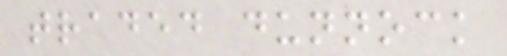traded dunnock
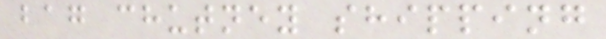bag chutney shipping
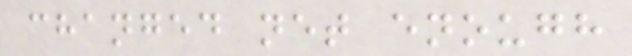changed net enough
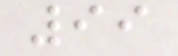99
